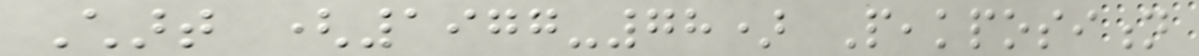Chart (1977-78) Peakposition
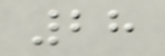28
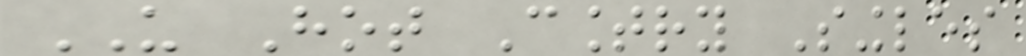US Hot Country Singles
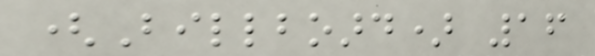(Billboard) 16
